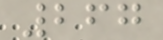267
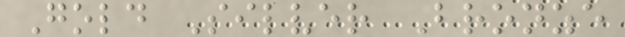Gold Silver Bronze
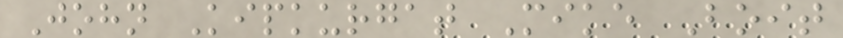John Kipkurgat Mike Boit
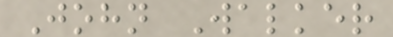John Walker
